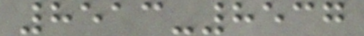8513-8537
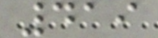419
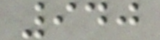940
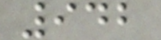942
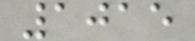1015
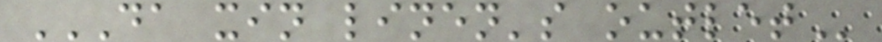DA XIN LINEN'S OUTLET
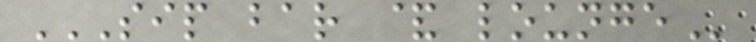SIP BAR & LOUNGE
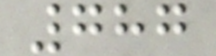787
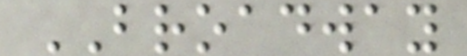BROADWAY
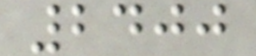2400
